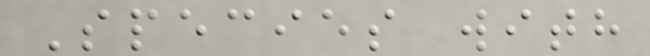Species with
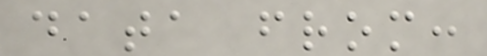data from:
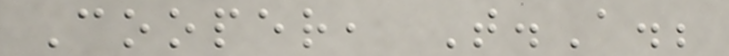Cooper, T.A.;
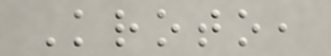Kroto,
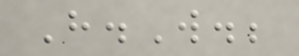H.W.;
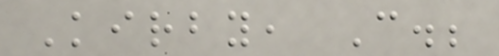Kirby, C.;
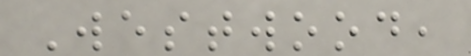Westwood,
